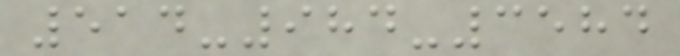514-984-3584
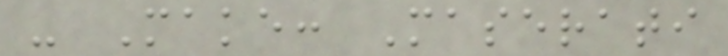- Make: Maserati
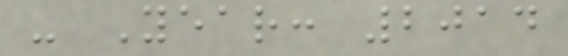- Year: 2014
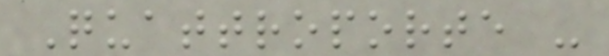Quattroporte -
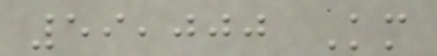59,000 Km
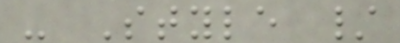- Style /
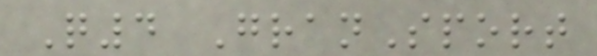Q4 GranSport
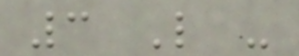3 L -
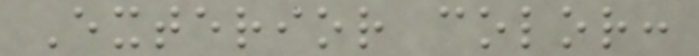Exterior color:
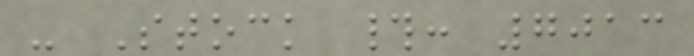- Stock #: 7013
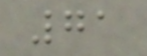71
